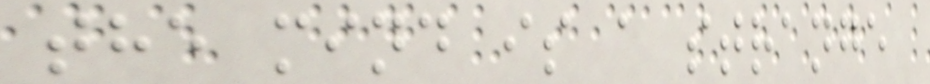the mind is a strange
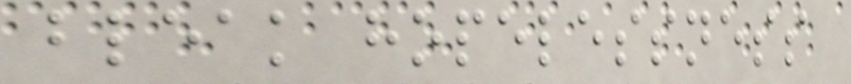bleak hopelessness
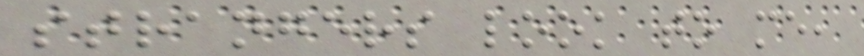strangers look to me,
